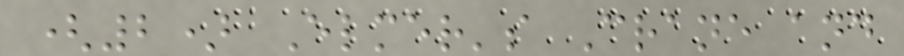(2) Elmer's Crane and
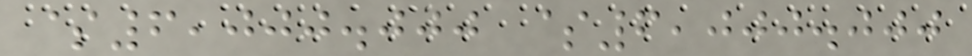$6,000.000 $6,000.000
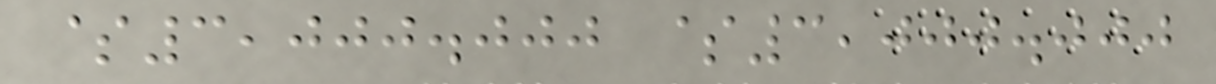$3,000.000 $3,000.000
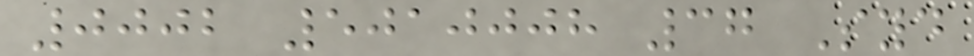0002 5010008 37 Syd
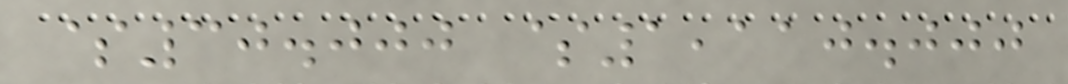$30.000 $1,110.000
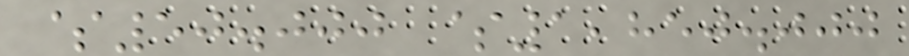$50.000 $1,850.000
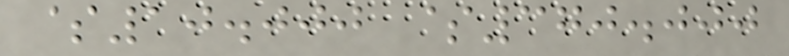$10.000 $370.000
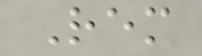Rem
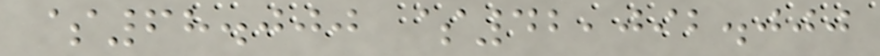$68.000 $42,092.000
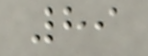89
